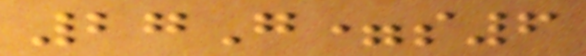27G=s6
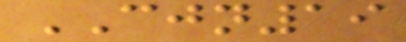CJN19
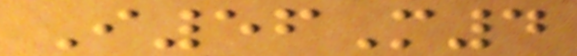I56M4
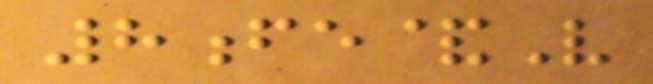8fe&V
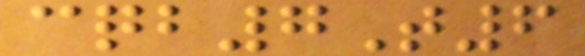cqb7T6
